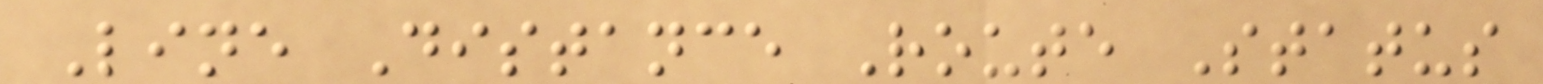Line Distance Route Status
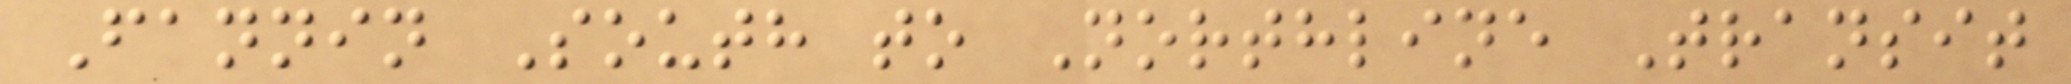Fannin South to Northline Transit
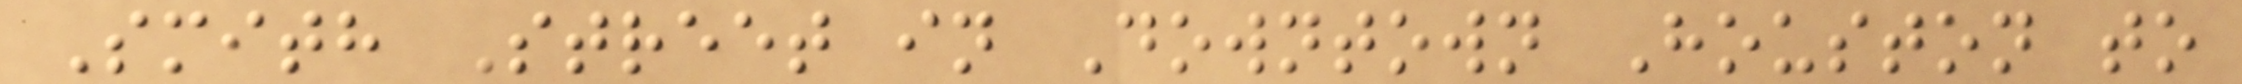Smith Street in Downtown Houston to
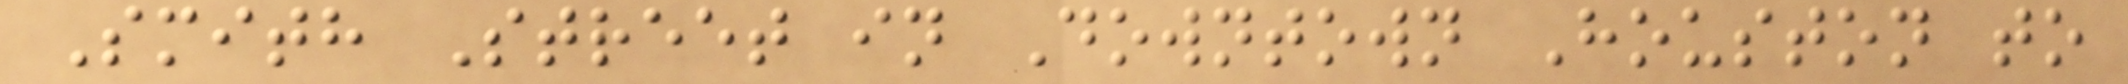Smith Street in Downtown Houston to
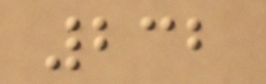232
